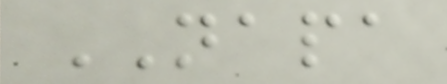NAPA
